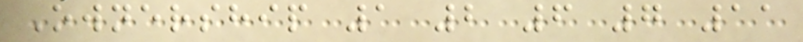Ownership 1 2 6 7 11
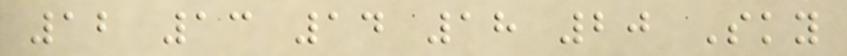12 13 14 18 20 Sky
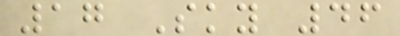17 Sky 46
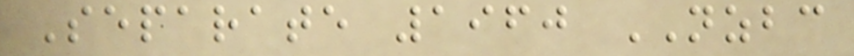Separate 1960 NZBC
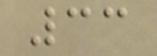33
